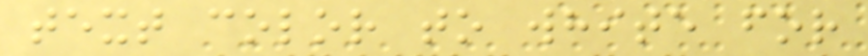text color to white for
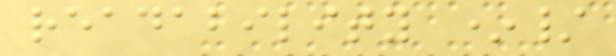readability */
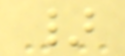}
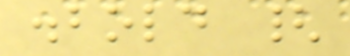.bold {
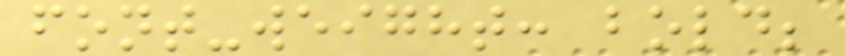font-weight: bold;
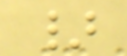}
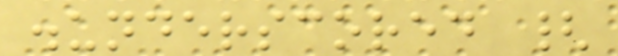.underscored {
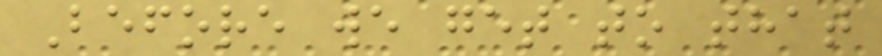Before we get to that
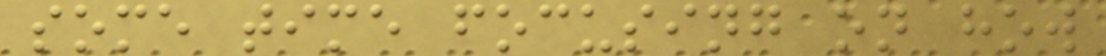some time focusing on how
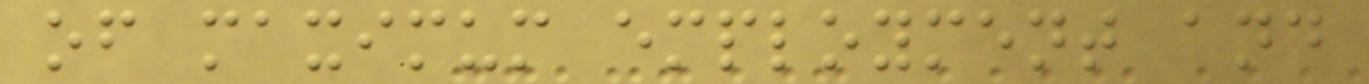of maximum employment and
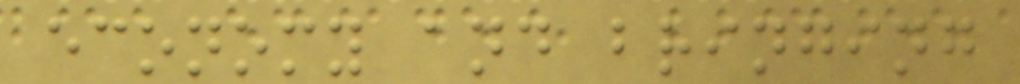economy and bringing
